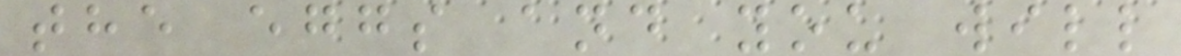the eggs and you will
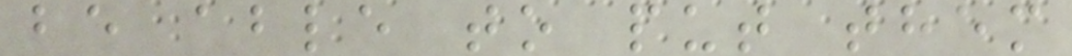be able to put them
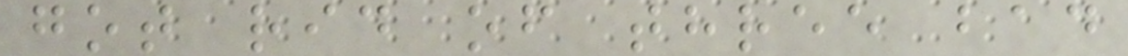got rid of three bad
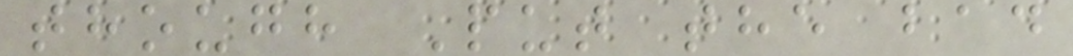though Put the bad
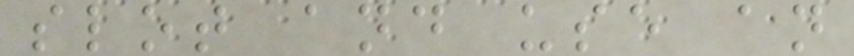slot and use an
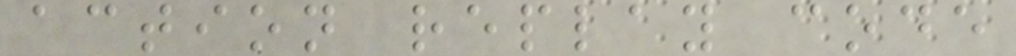action replay code
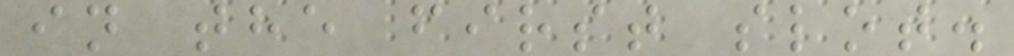in the first slot.
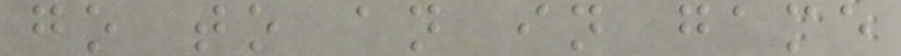go to an in game
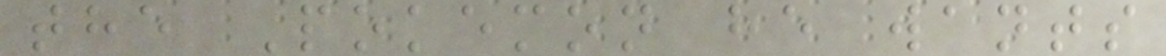the Pokemon he wants
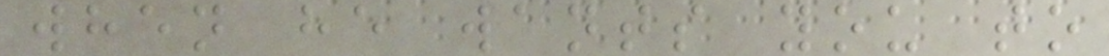when he wants you to
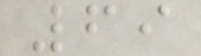69
